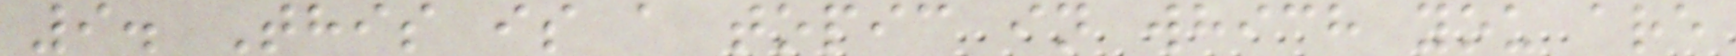9. This is a topic in which you are
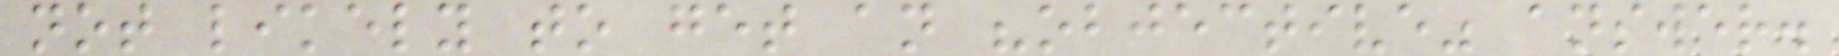not likely to get an "objective" answer.
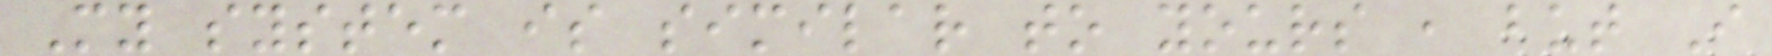My system is similar to yours , but I
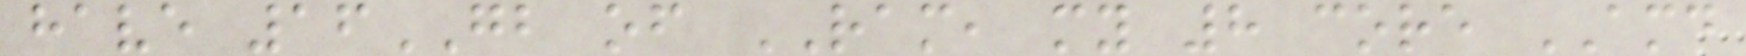have 16GB of RAM, my 8 core AMD
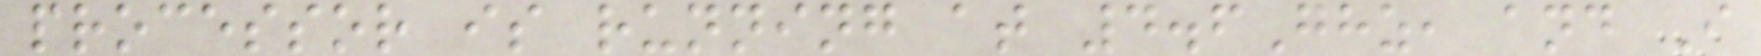processor is running at 4.6Ghz, and I
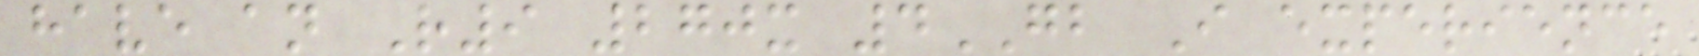have an R9 270x 4GB I experience
